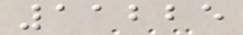11225
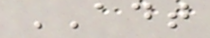ADT
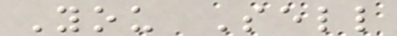You Sell
